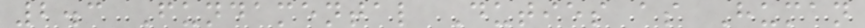2.3 Fundamental Duties as Human
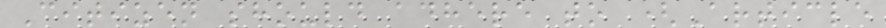Citizen should adhere to (Article
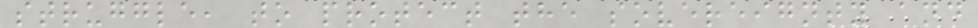struggle, to protect the sovereignty and
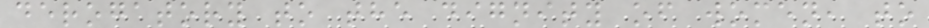derogatory to the dignity of women, to
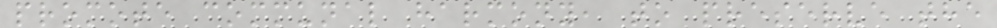promote communal harmony, to preserve the
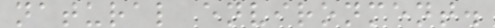natural environment.
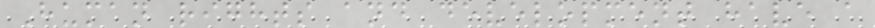Human rights and development have a
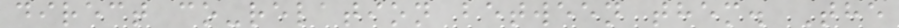direct co-relation between them. The
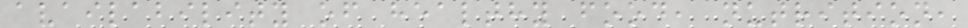availability of healthy food, nutrition,
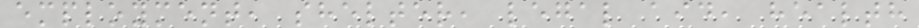employment, shelter, legal aid, health
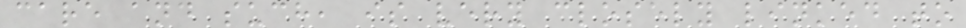care and such, is very closely linked to
